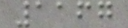1167
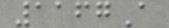1167A
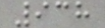938
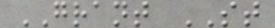GRANT ST
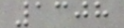1308
